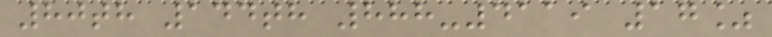80th 144th 888-4119 17%
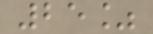25%
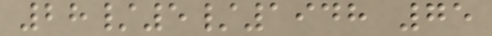28/5/1948 75
